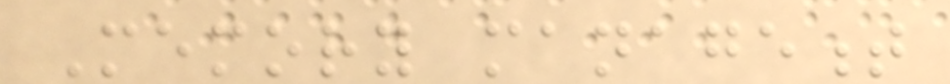Memory management
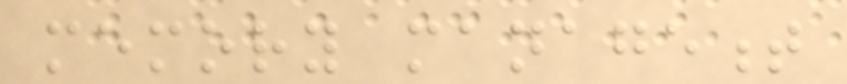memory management
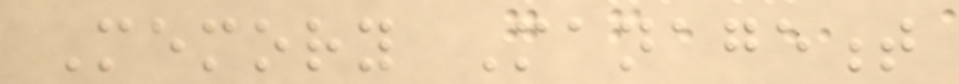Memory Management
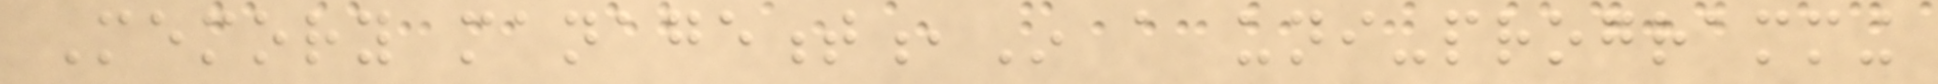Memory management,In a uni-programming
